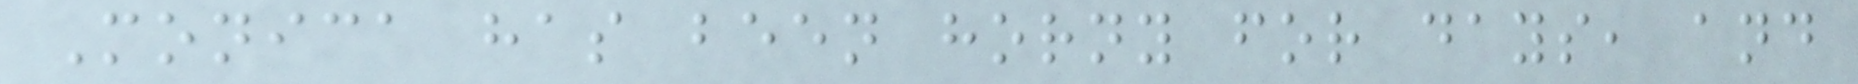Monica has been horny for days, and
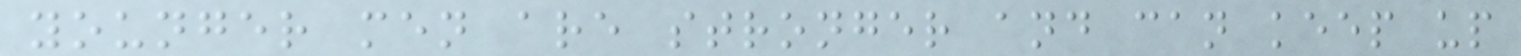younger men are stronger and can keep up
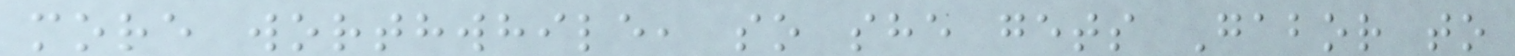more worthwhile, so she gets Gabor to
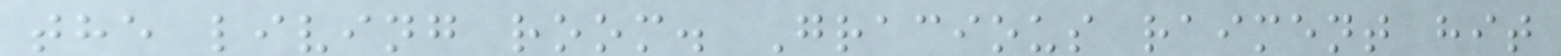the living room. Gracious raiment hit
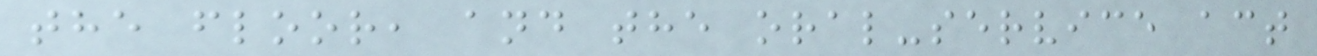the floor, and the oral-service act
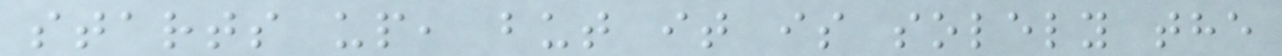starts up, but it is solely the
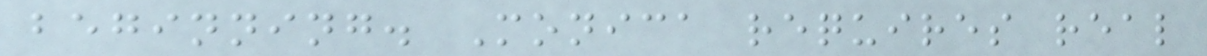beginning. Monica requires real
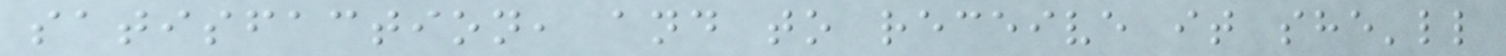satisfaction, and to receive it she'll
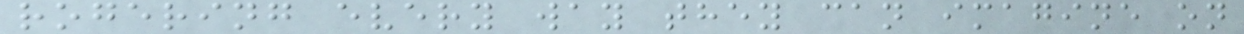rogering every way they can imagine on
